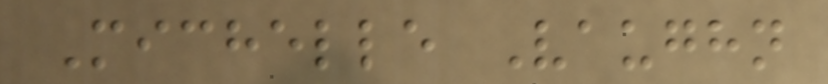Michelle Vaughn
